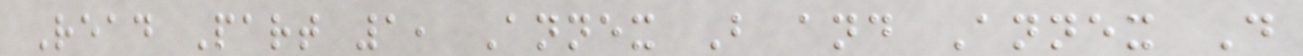Read Part 1, Annex B and Annex D
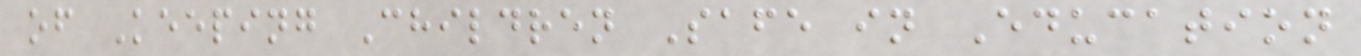of Keeping Children Safe in Education
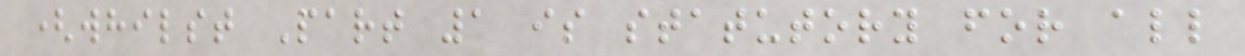(whilst Part 1 is statutory for all
